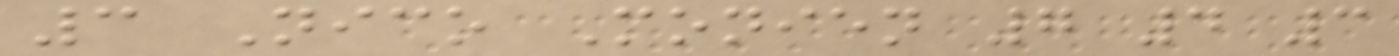3 Nico Monien 7 4 3
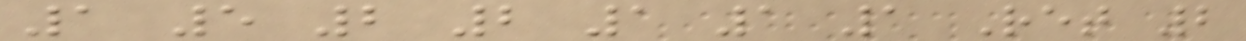1 5 2 2 1 1 1 Ret 2
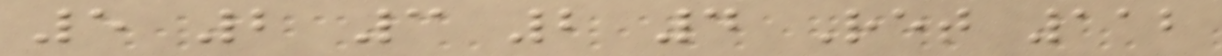5 2 3 2 4 Ret 112
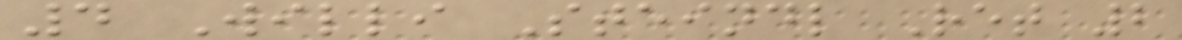4 Willi Steindl Ret 2
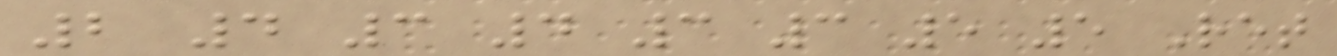2 4 3 4 3 3 5 5 Ret
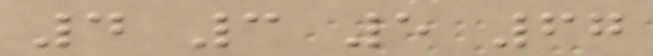4 3 5 67
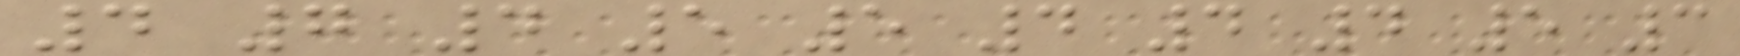4 7 4 5 5 4 4 4 5 3
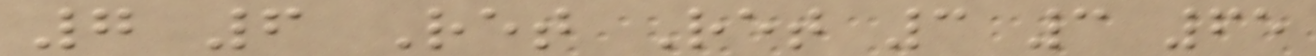7 6 Ret Ret 3 3 65
